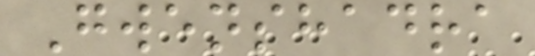Gwenshadra
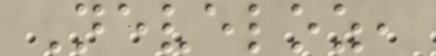Neveloz,
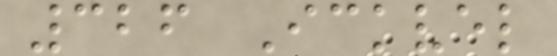326 Ickvel
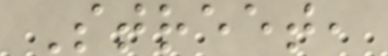Street,
